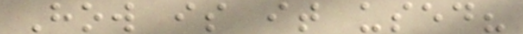How is it used?
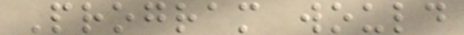Program would
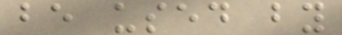be used by
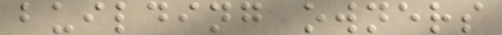building owners
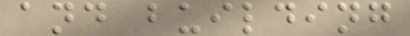and building
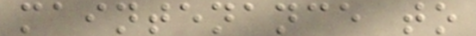maintenance to
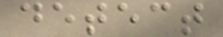detect
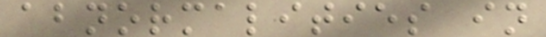abnormalities in
